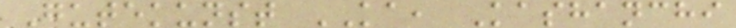Gutekunst KA, Kashanchi
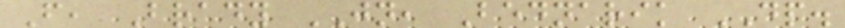F, Brady JN, Bednarik DP.
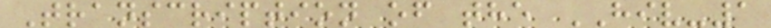Transcription of the HIV-1
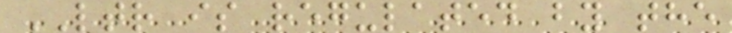LTR is regulated by the
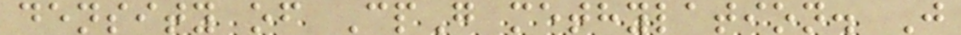density of CpG methylation. J
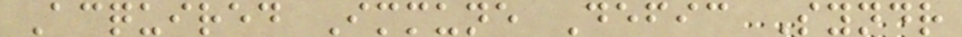Acquired Immune Defic Syndr
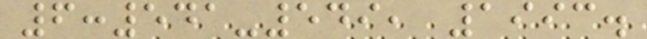6:541-549, 1993.
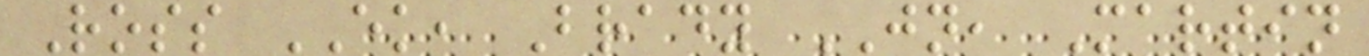Ross EK, Brady JN, Martin
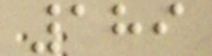189
